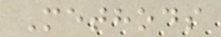Methods
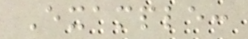Example:
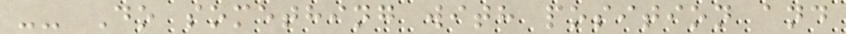-- Do something with position and
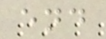end
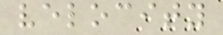velocity
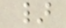}
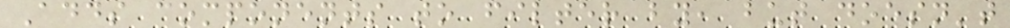Adds components to filter by, but doesn't
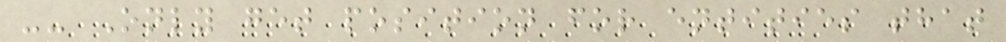-- Only get position for entities that
